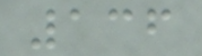136
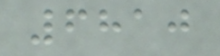6810
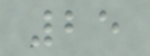25
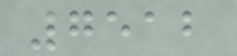7512
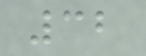32
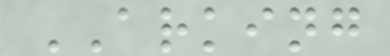ARKING
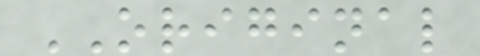ORIGINAL
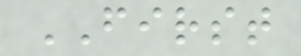FIRST
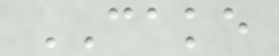CAKE
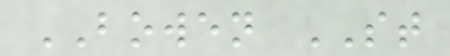BOWEN ST
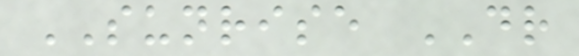SUNRISE DR
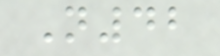N42
